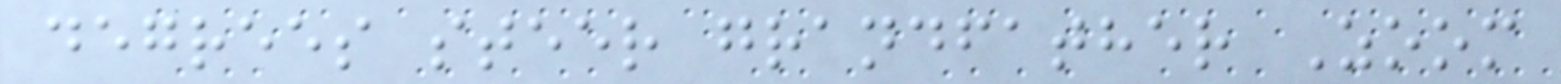degrees steer grandfather Zoom
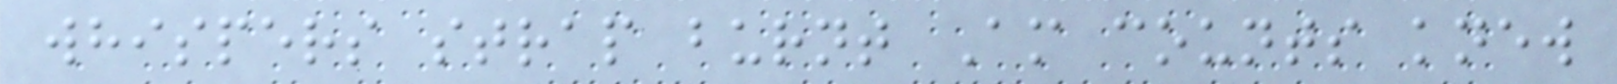whispers strap burnt Am counts knew
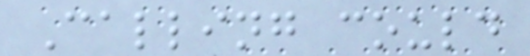Calling could
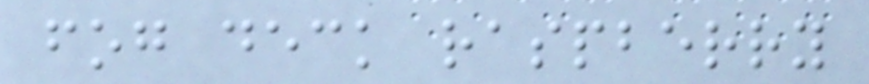fog deck raspberry
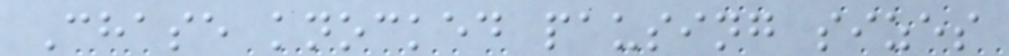Chase knocked pausing sizes
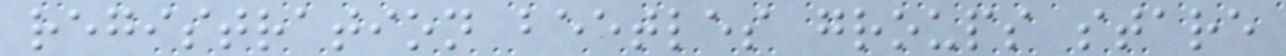registration beetles groups stare
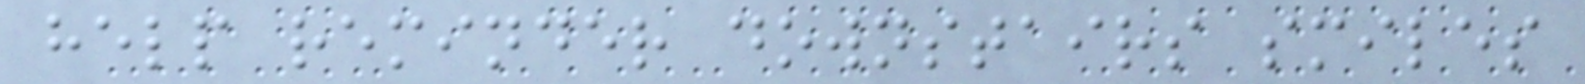help reminder downstairs smiles
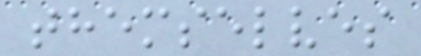themselves
